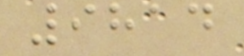9814
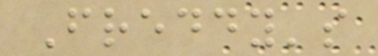Freddy's
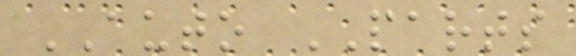AUTO PARTS
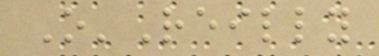O'Reilly
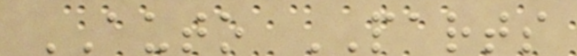AUTO PARTS
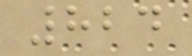824
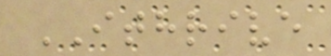ITHRIVE
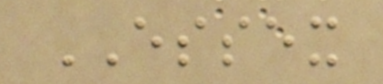ESSEX
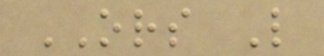ORS L
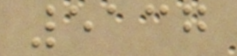5137
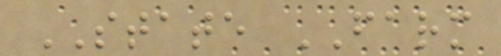STATE FARM
